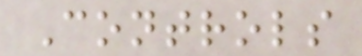Controls
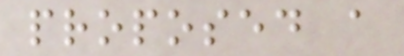proposed a
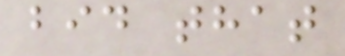bid that
